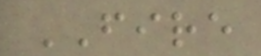FIRE
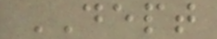DEPT
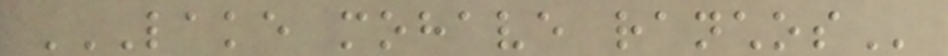LAKE MOHAVE RANCHOS
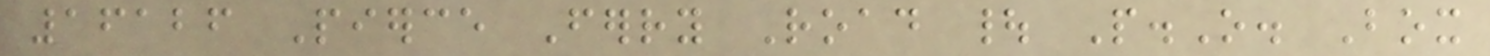16126 Pierce Ferry Road | P.O. Box
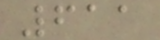611
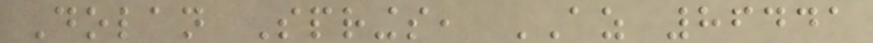Dolan Springs, AZ 86441
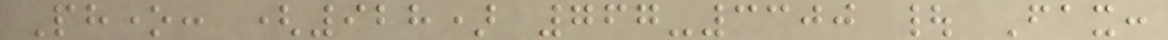Phone: (928) 767-3300 | Fax:
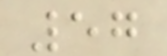57
